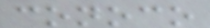conoco
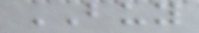BUY
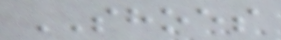SHOES
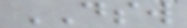DSW
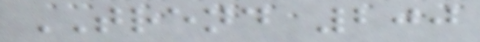TREND 200
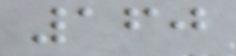160
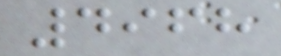4968
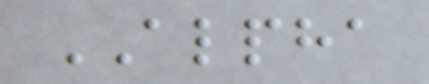ALPHA
